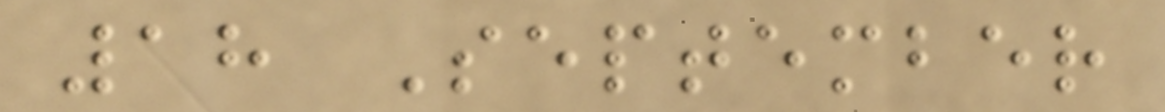18 September
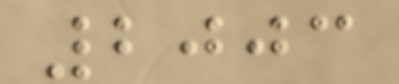2003
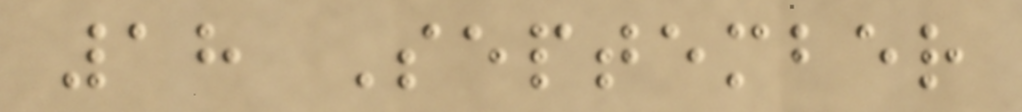18 September
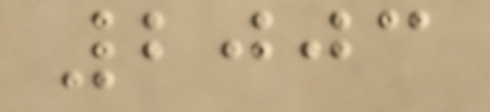2003
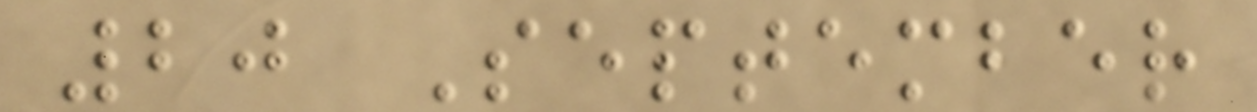20 September
